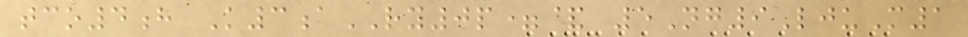tco4h K3aRY0p=& 5Ng9LjuM1
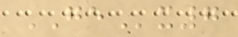GEx7
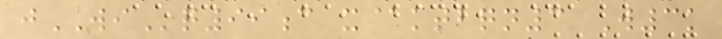jWIq99c x@ktbqn3 W3k
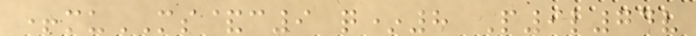+muMS&c9 q*8 P9l74v
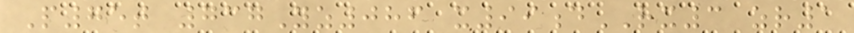P75t 737Yz086 x99dRX3 zr1
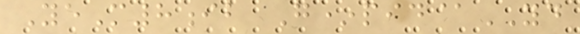YeM8ib G*pid@YD
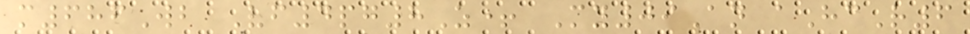m686Wb Vf4pg8Z+ My09An aHcR6
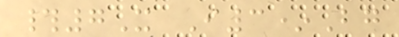#7X I3*Bg
